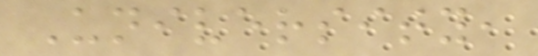University,
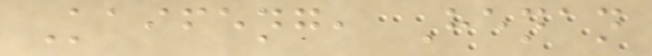Kaifeng, Henan
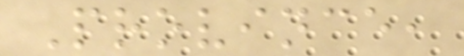Province,
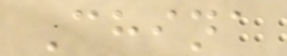China
